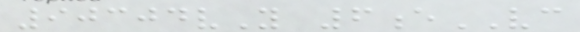90304vY 6eVC
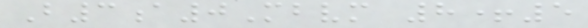B3a0Mbvm 8+5
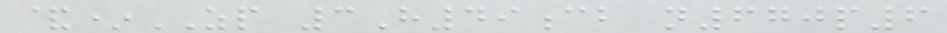&*ZP 3H49cb n670p6
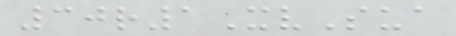30r1XvSua
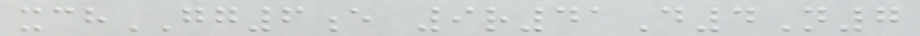xchGG6e 9r41D4N7
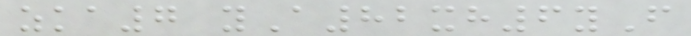zka7 yA82xh6yF
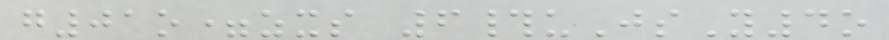g01o=zxs 6#uJsY4o
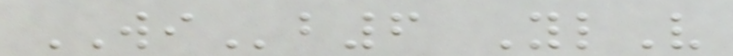WIb6 YlV
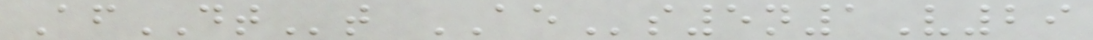AfDTt AEs5n1V29
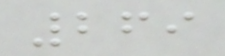269
